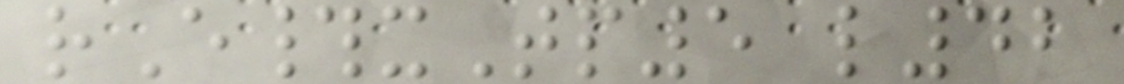rE#xTp5 l42
